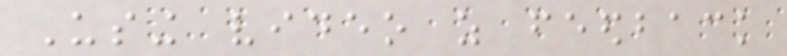Using video as feedback
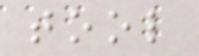tool
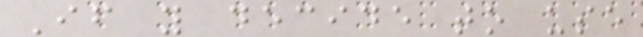If you decide to use
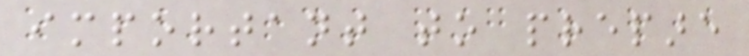important to prepare
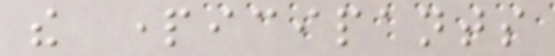the participants
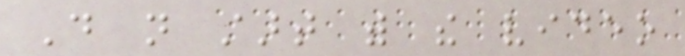Do not start with the video
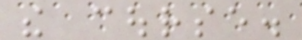the course.
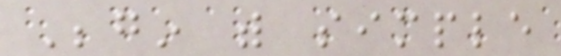Begin with simple
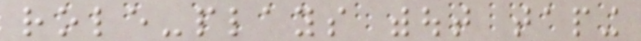role-plays without taping
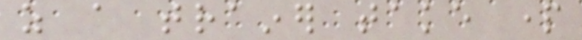as a trainer take part
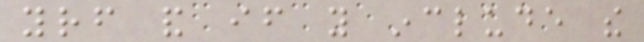yourself and if you include the
